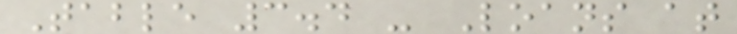Table 3.4 - Loans at
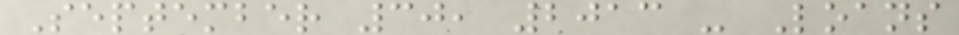September 30, 2013 - Loans
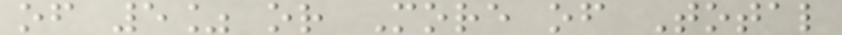of 5% or More of Total
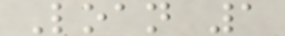Loan 1
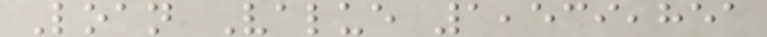Loan Value 1,539,851
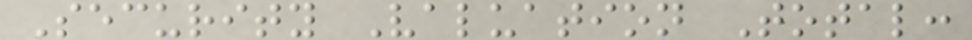Security Valuation Total:
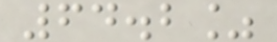64.2%
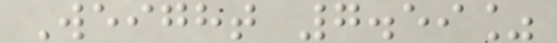Weight 7.59%
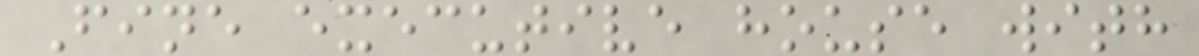Fine executive house with
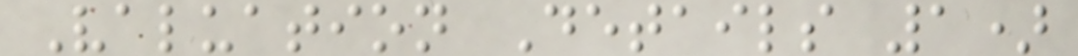Valuation Details 1)
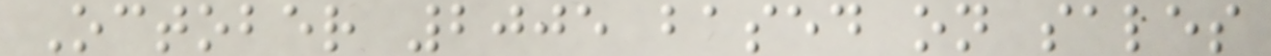October 2005 based on sales
